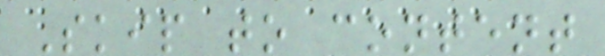Skip to content
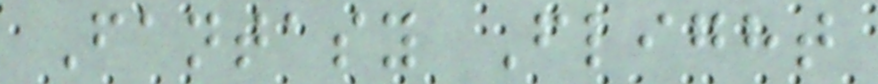Fantasy Flight
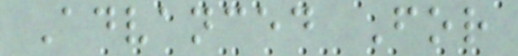Advanced For
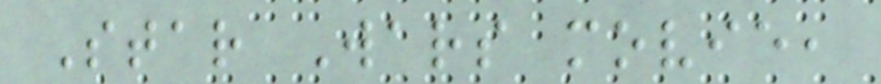Star Wars movie,
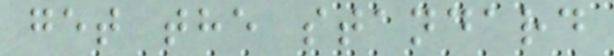get the standard
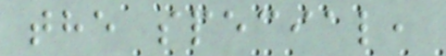the special,
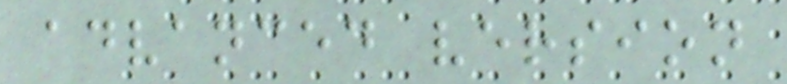advanced version
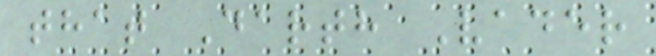that Darth Vader
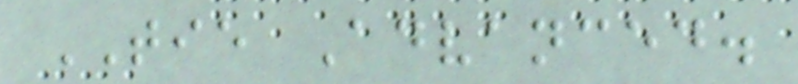TIE Advanced.
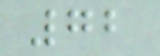72
